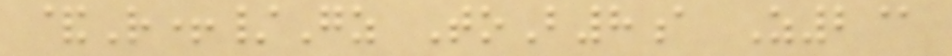&R+/Gz ToB8a Z2@
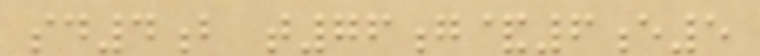sd4b t76g&6e5
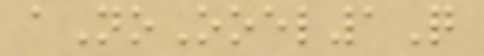aNoOoel1Q
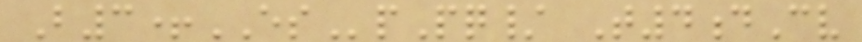B3+ESpPq/ T4dCv
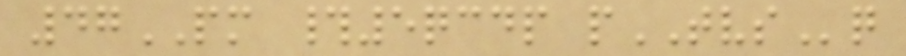47PM #5qcdp pTVSq
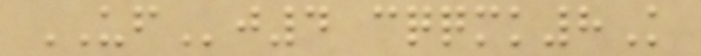UFj4 cqqmk8K
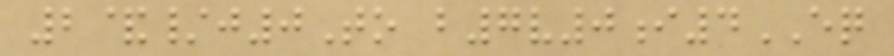2&/j0To b7v0i4EQ
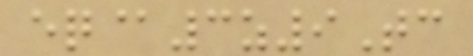eq@3z9Tc
